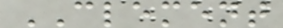CLEMENT
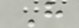H
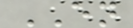EN
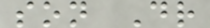son Dr
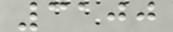3100
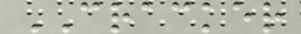CRACKER
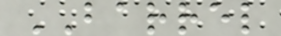BARREL
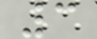3
